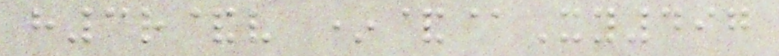h3r&v *&@Xy497
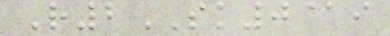R2SK0@i
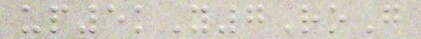up5kY7RoG
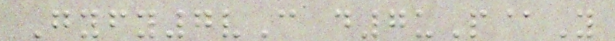Gyfy7vC d7uP@Y
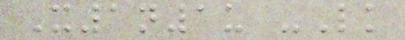X1n1u -Lk
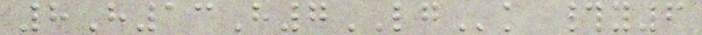8H13H7LGk #y6
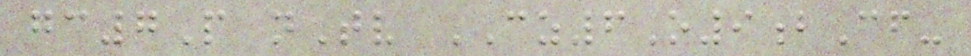gc7P nTv CZ6O9bCf-
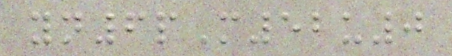yn6pM52u0
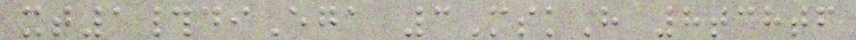xt1#diEga 3MskH 8tchtf
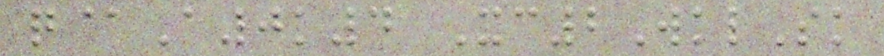q@A0k4 Xc2WklSk
